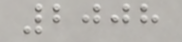2008
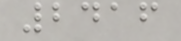2416
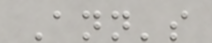Ann's
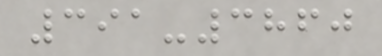391-3860
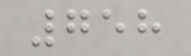758
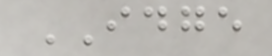IDGE
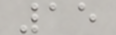15
